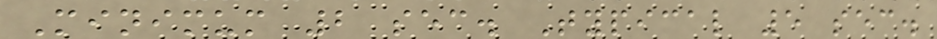Minimum 2 sec. Typical 5 sec.
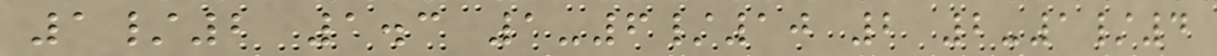1/2 1.3 1-6/10 2 2-1/4
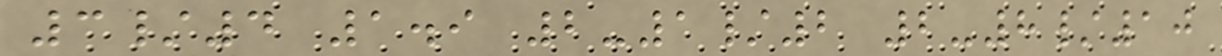3/4 1.9 2-1/2 2-8/10
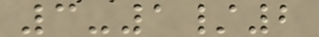3-1/2
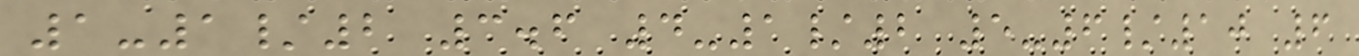1-1/2 3.6 4-1/2 5-6/10 6
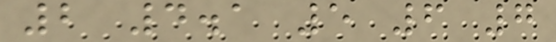2 4.1 5 6 7
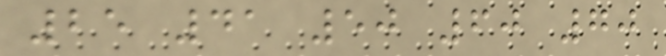25 41 50 60 70
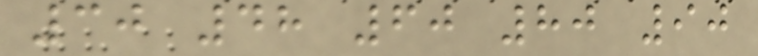30 48 60 80 90
